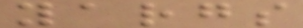yargs
